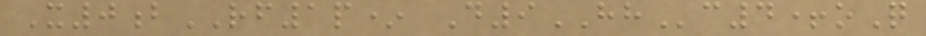X0bRF1p* D9HHc4+oQ
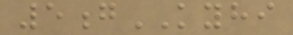5gKYHI
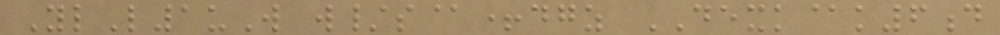YlL1uW w/s@+dgz DEXK@k6d
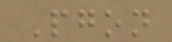Pgon
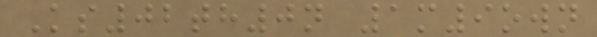Ks02th0n 1m9own
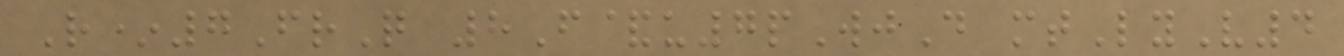R*7FrQ 8F&u7pWjD mtLyV4
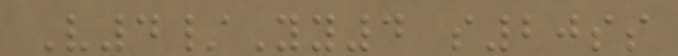V4/Yy4 s20ss
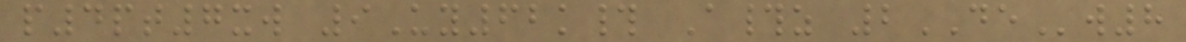p4pt7xw 9Uy62k# A#z 2DEw8
